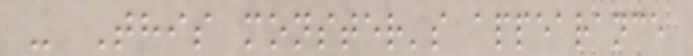- This monster's appearance
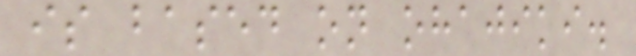is based on ohajiki.
